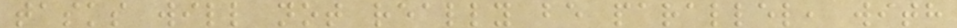tasks will not really be parallel, with
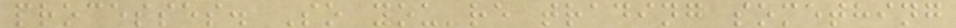processes. So you're trading something
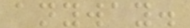anyway.
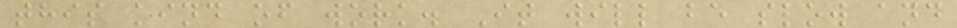this kind of work. It will be slow and
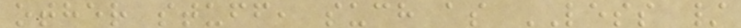other stuff, such as LESS /
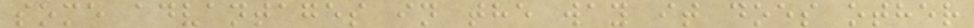some advantages in the way it does other
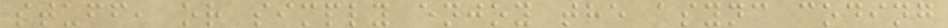stuff, or simply enjoy the async coding
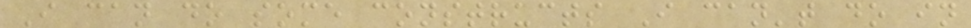I can do some constructs I can't do in
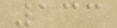133
